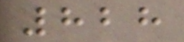828
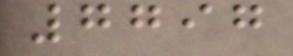7797
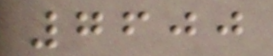7600
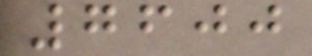7600
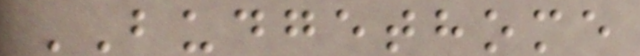BUDGETHOME
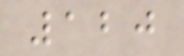120
